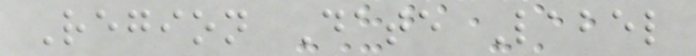Region Date Label
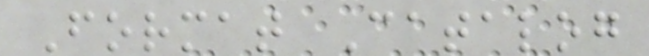Format Catalog
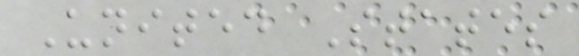United States
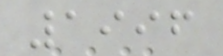1996
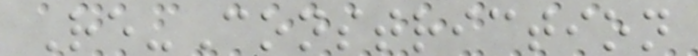Re-Constriction
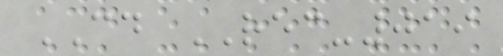CD REC-019
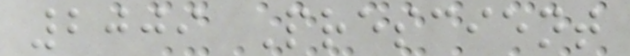2009 Prescient
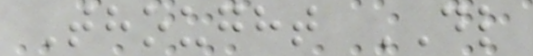Thought DL
